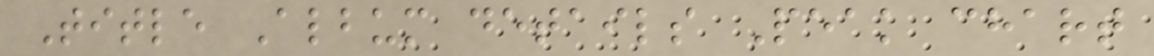Title Album details Peak chart
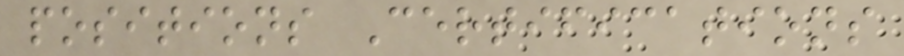positions Certifications
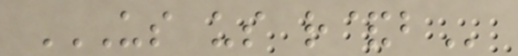US US R&B
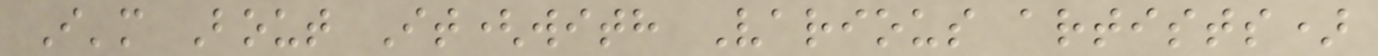I'm Bout It(with Various artists)
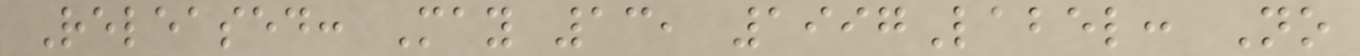Released: May 13, 1997Label: No
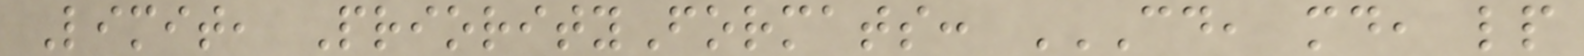Limit, PriorityFormats: CD, MD, LP
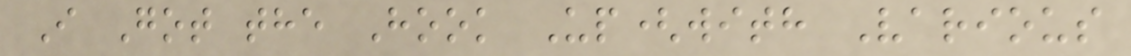I Got the Hook Up(with Various
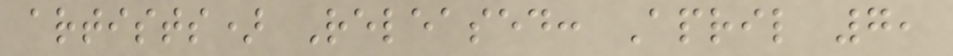artists) Released: April 7,
